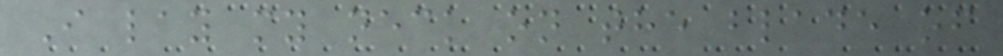I lay my neck on the blade of
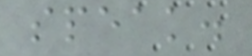speak.
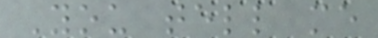You tell me
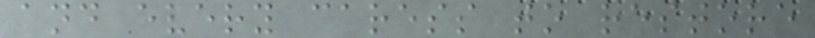and every caress to restore
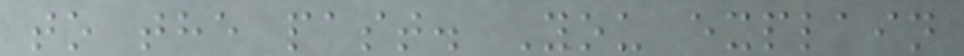to the past. You explain
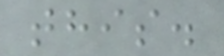this.
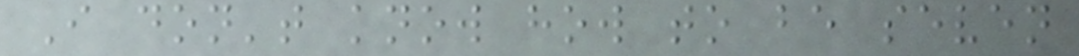I don't know how to be seven
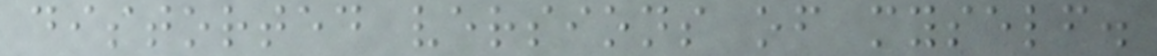distorted versions of myself.
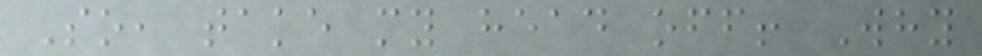So, take my head off! Why
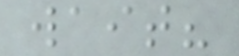wait?
